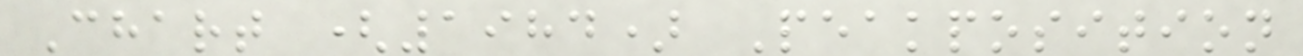Chart (1984) Peakposition
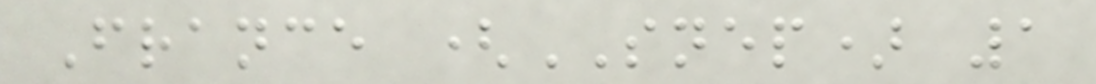France (SNEP) 1
